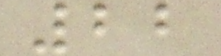22
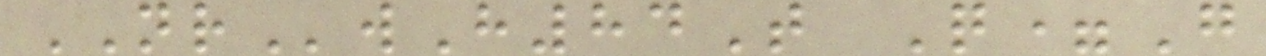NRwH84T Q=G
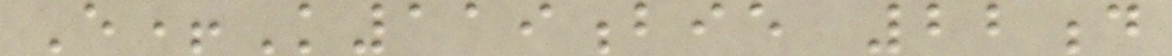E+K119bie 22d
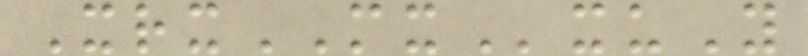XrxMXxuY
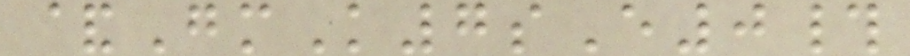&GmK7sE0#
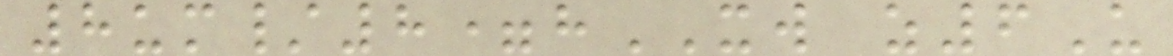8um/8=hXW z6U
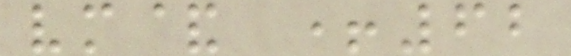vm& +62
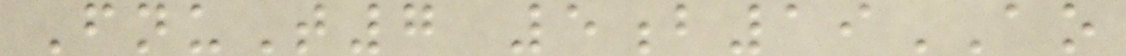FnuT7 5b19AO
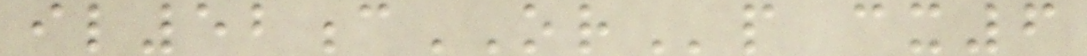il52cORp cx6
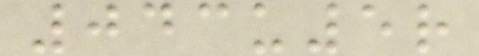043u5r
